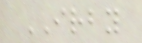IRBY
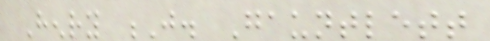Henry J. Gauntlett
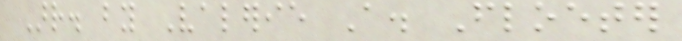Arr. by Valerie A. Floeter
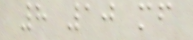8 10 mf
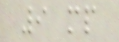9 mp
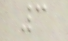3
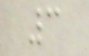3
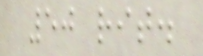50 rit.
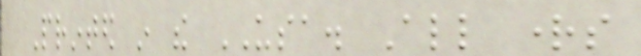Printed in the USA. All rights
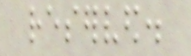reserved.
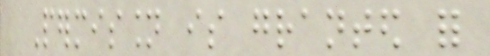Permission is granted for
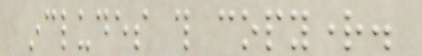includes this copyright.
